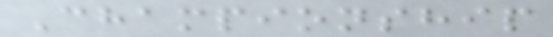Championship
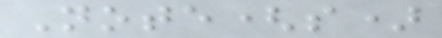Note(s)
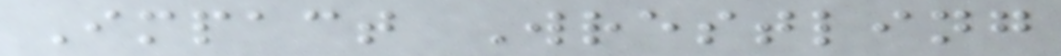Impact Wrestling
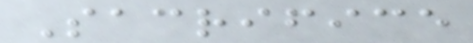Sacrifice
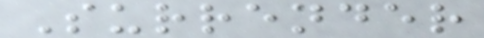Surrender
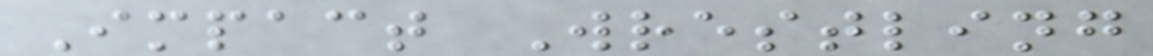Impact Wrestling
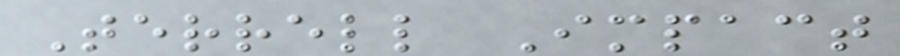Terrell Impact
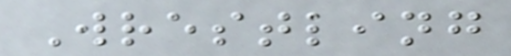Wrestling
